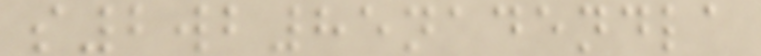s2wb85nadendla
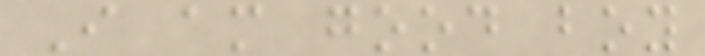I am good boy
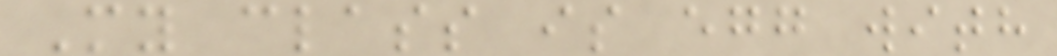My class is egg with
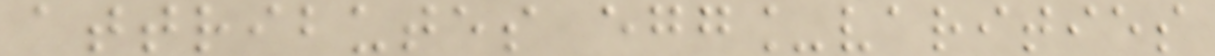attributes egg_varities
